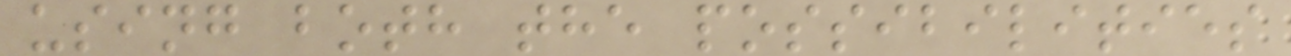using both the possibilities
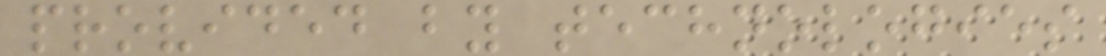provided by technologies
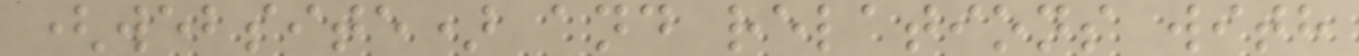(website) and relations with
